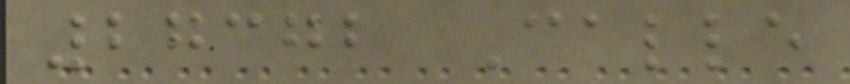27372 Calle
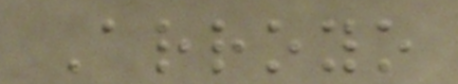Arroyo
